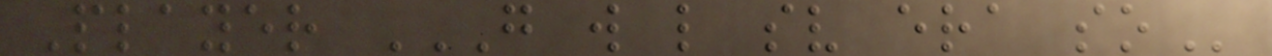Player G W L SV ERA SO
